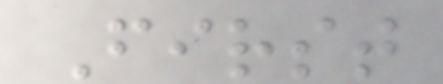First
